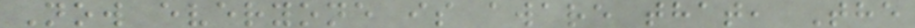Now everyone is aware that, The
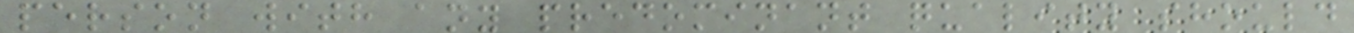person with any predominant quality should
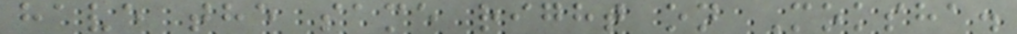have the same right on Moksha.
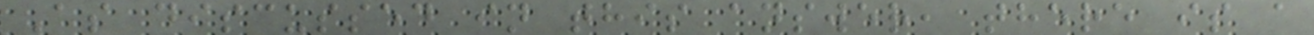As discussed in this answer, there is a
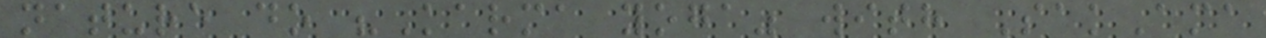nature do "Karma yoga" with SakAma
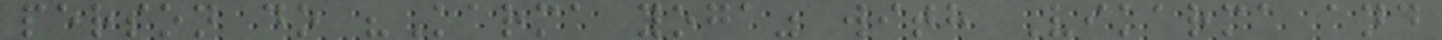person do "Karma yoga" with Vikarma and
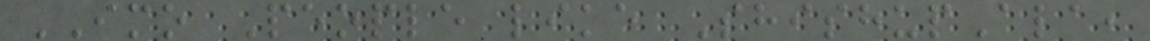IMO People like ShishupAla,
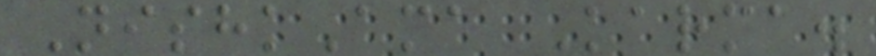NishkAma Karma.
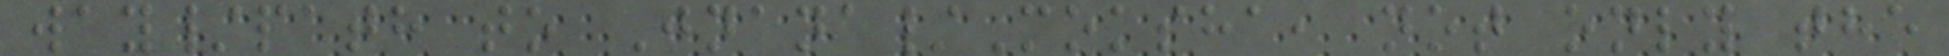way/path to Jnana/Moksha, not only the
